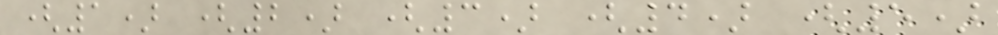(1) (2) (3) (4) (5)
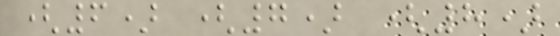(6) (7) (8)
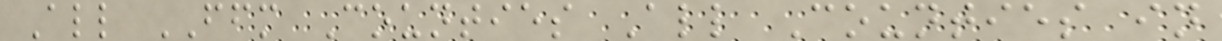All FFM Counties All Counties in
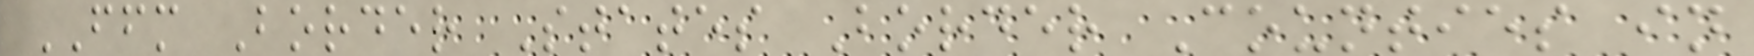FFM Border States Border Counties in
